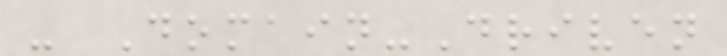- Domain-Driven
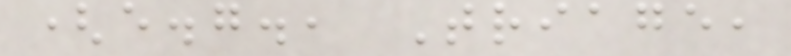(e.g., Triage,
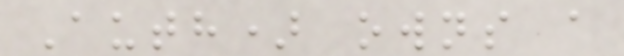Auth) owns a
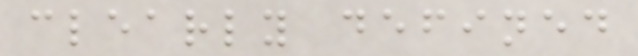clearly defined
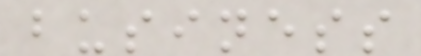business
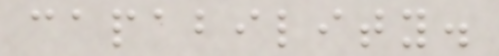capability.
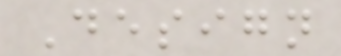Design
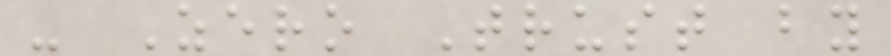- Zero Trust by
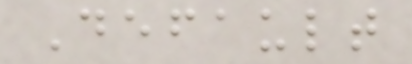Default
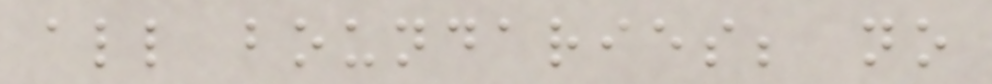all boundaries; no
